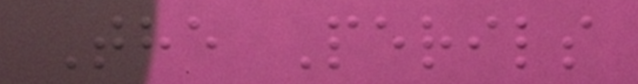The Perils
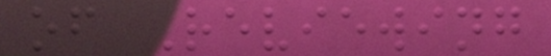of Reviewing
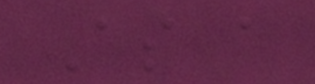As a
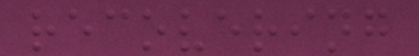recovering
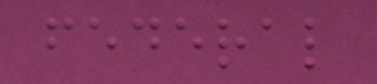federal
